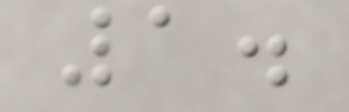1.
